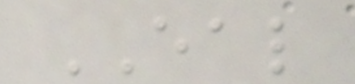EAL
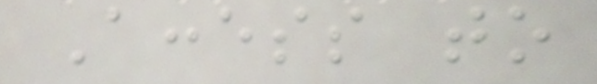Access to
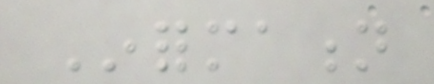Information
